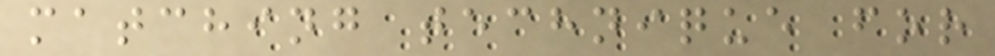matching technique for
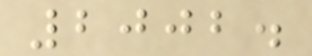2002.
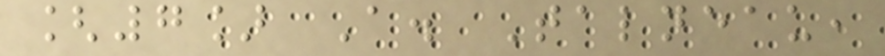[7] A. Talneau,
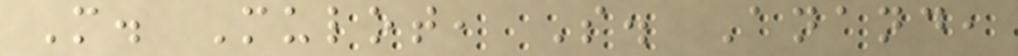M. Mulot, S. Anand,
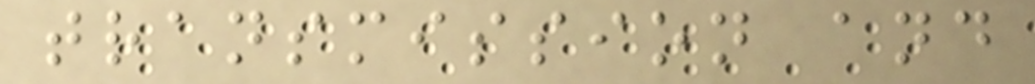transmission and
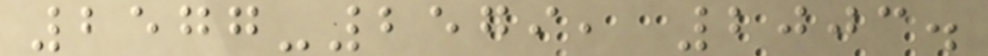2577-2579, 2003.
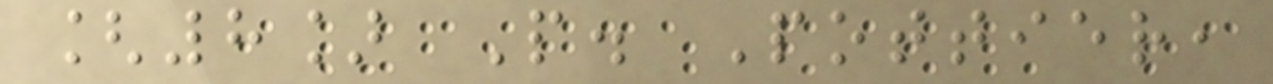[8] P. Pottier,
